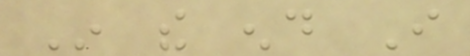In the end I
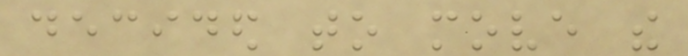decided to move the
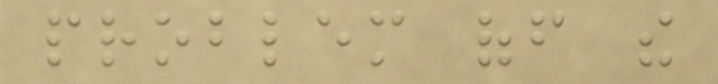problem off the
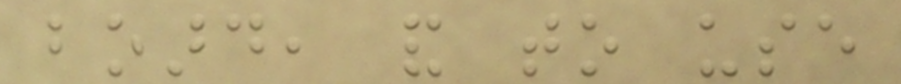board, and to use
